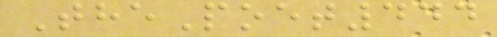ThePoet444
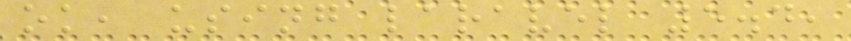ok, using laravel 5.4,
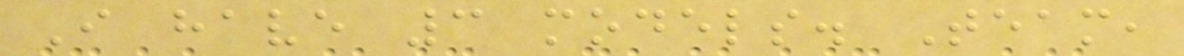I have 3 models. Team,
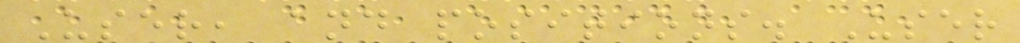User, and positions. User
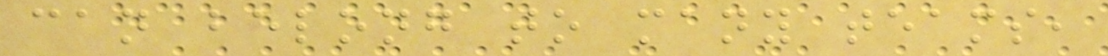can belong to many teams,
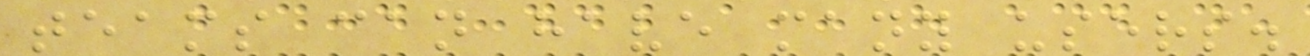teams can have many users.
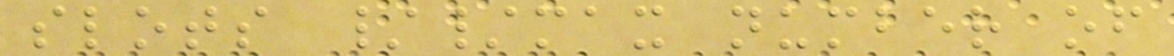slots //max number of
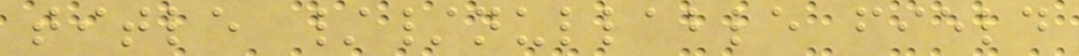title //nullable field
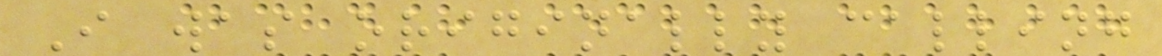I was originally calling
